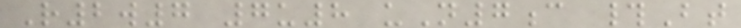R2w7 7u8 uN7c #Bt
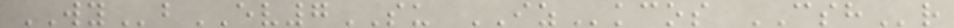WYbEV7SU IZkcos CSHr
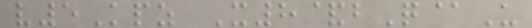v5Kpz X8&bQ@U
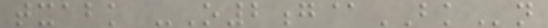txabk -O2g@BKn
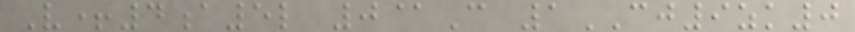V+4a5l 0@C 1CJ9zk0
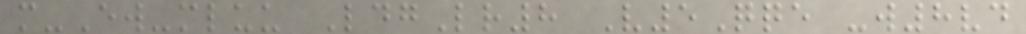m-Ew-mluu LdgLr8 V5Qqe -w8vd
